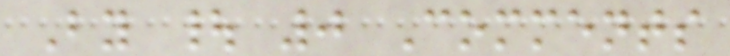By | 0 Comments
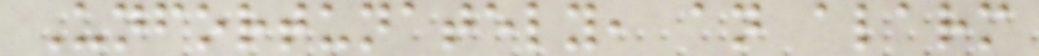Unfortunately, an alarm
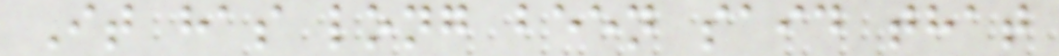It has long been said that
